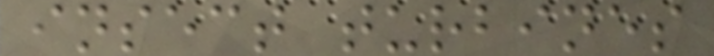insect turbines
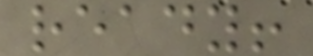ready!
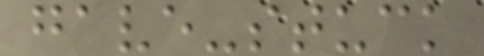gave-stuck
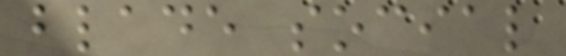blade social
